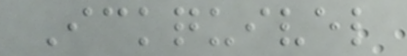Ickquivel
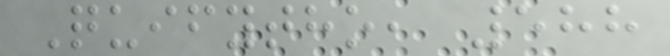Quifytho, 588
